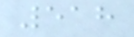518
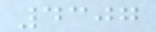4307
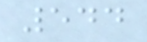544
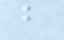b
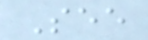See
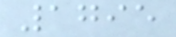1795
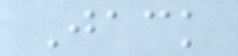Jack
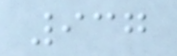937
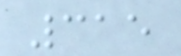315
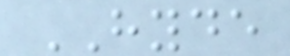HYDE
